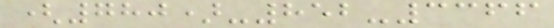(780)-852-3366
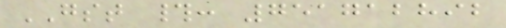GST #: 751712892
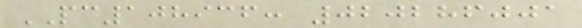PC108936: 020286001
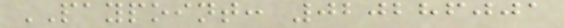PAYPOINT: 020286001
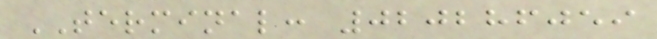TERMINAL: 020286059
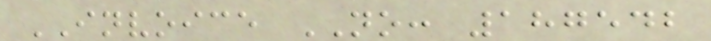INVOICE NO: 187542
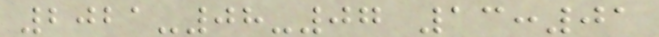2021-08-07 13:01
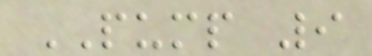PUMP 9
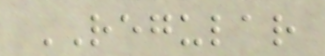REGULAR
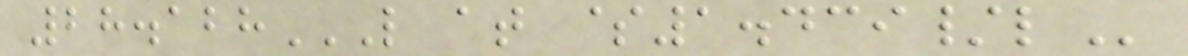28.128L AT $1.439/L
